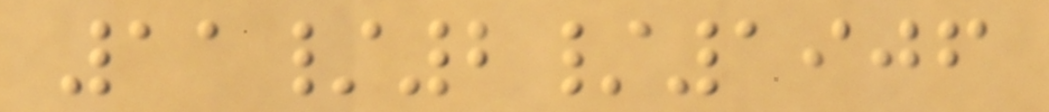11/2/1906
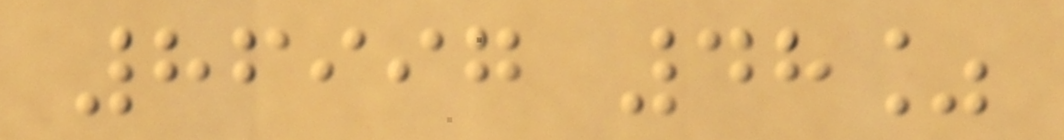86997 48%
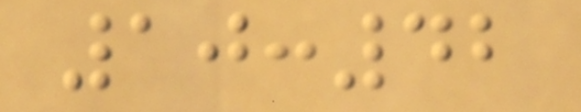10:42
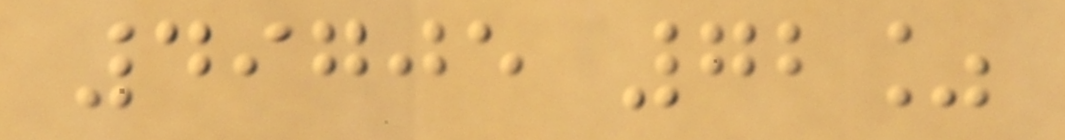49705 72%
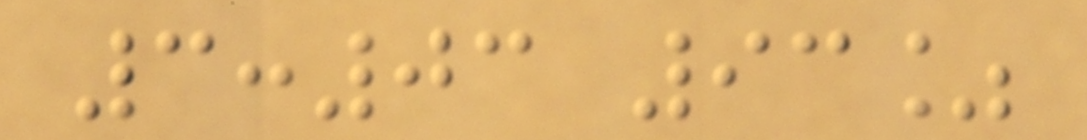3:03 93%
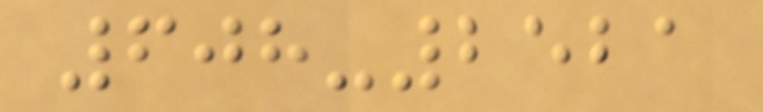608-2521
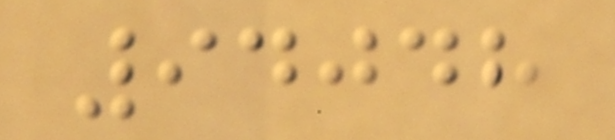94048
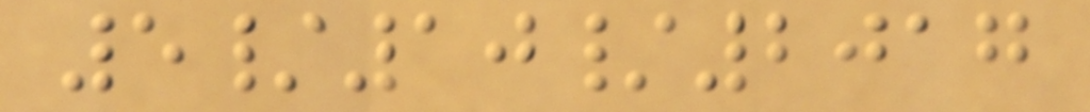5/10/2017
